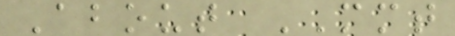About MMT
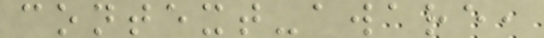context-aware,
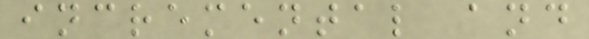incremental and
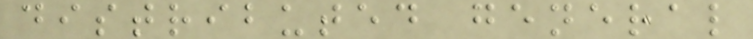distributed general
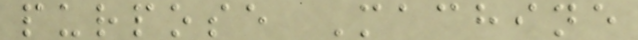purpose Machine
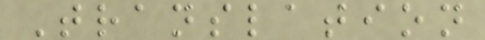Translation
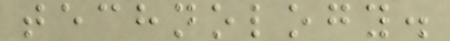technology.
